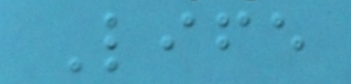Life
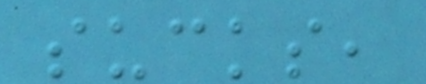sucks,
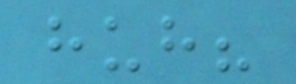huh?
